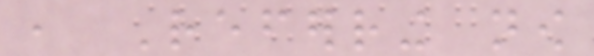, Referring now
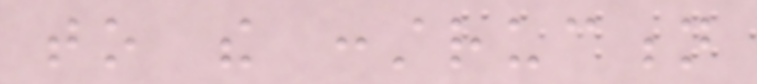to the construction
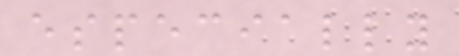especially
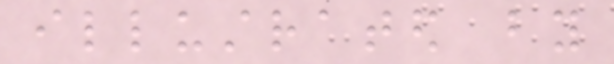illustrated by
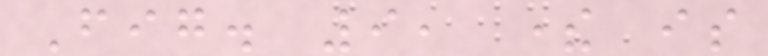Fig. 9, there is
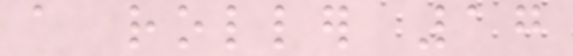a roller 17
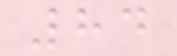84
